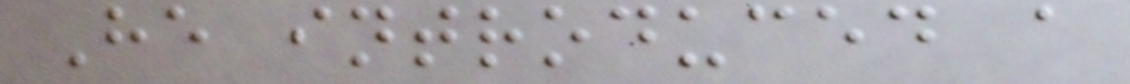He introduced a
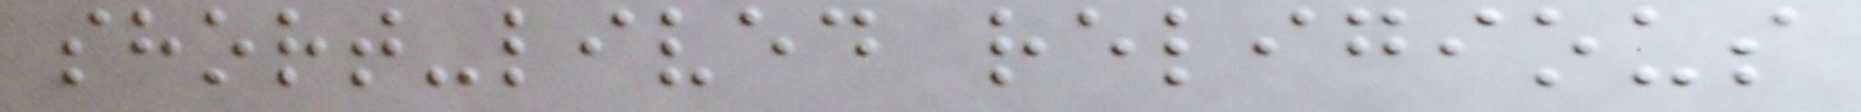short-lived religious
